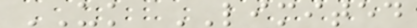UK LIMITED
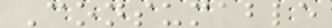Consumable
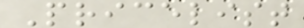Pricelist
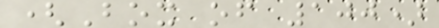(Box of 100)
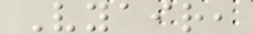Vyair,
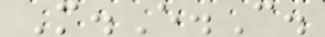M.E.C.
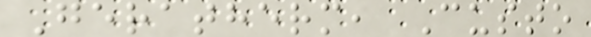Geratherm, Custo
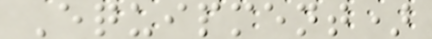Equipment)
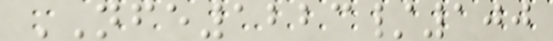NFE1223/100
